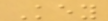Key
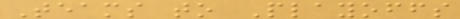Teams to Playoffs
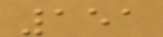151
